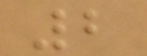2
